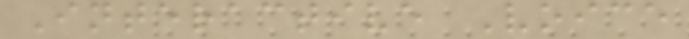Interactive Voice
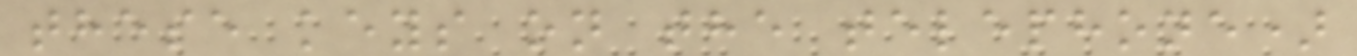these keys on the telephone)
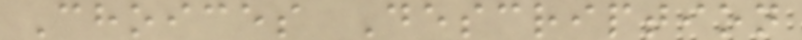Choices Description
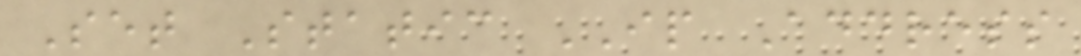Set Static IP Address
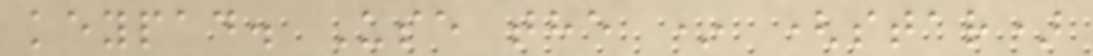keypad. Use the * (star)
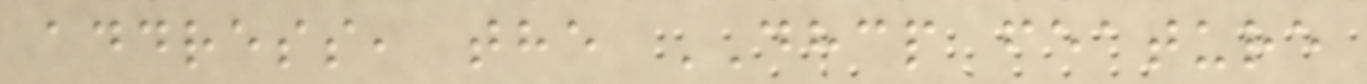address, the DHCP feature
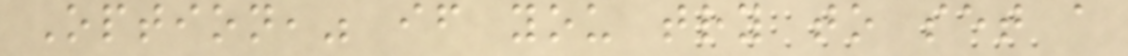Option," if you try to set a
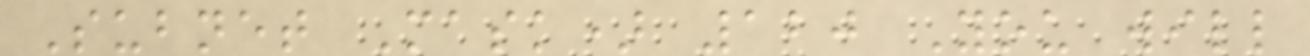Subnet Mask) 120 You will
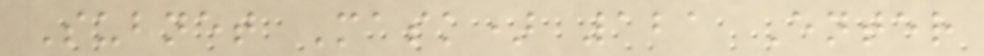Subnet Mask) 121 Enter
